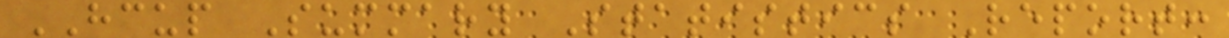HCUP Summary Statistics Report:
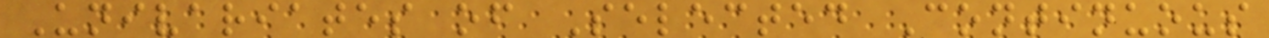Univariates of Selected Continuous
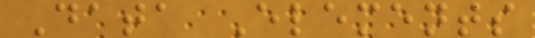Data Elements
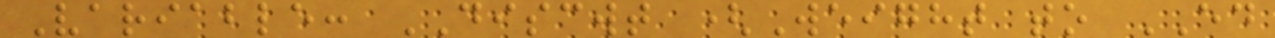Variable: DISCWT (Weight to ED
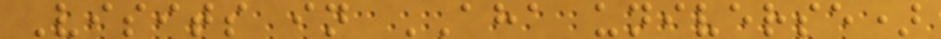Visits in AHA universe)
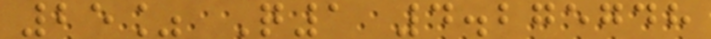25% Q1 4.275748
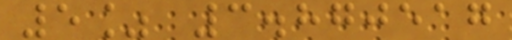5% 3.870517
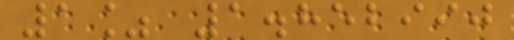1% 1.852990
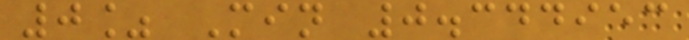0% Min 0.344953
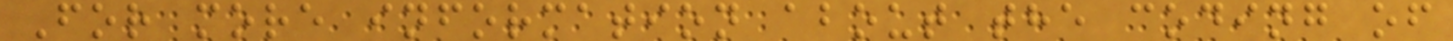For more information about the coding of
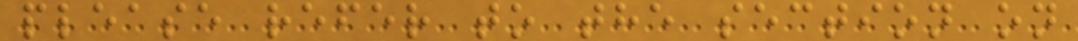please refer to the section on
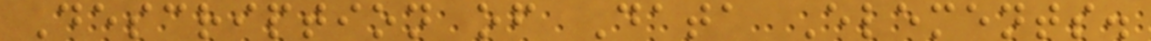Description of Data Elements.
